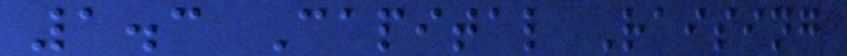1.3 Capital Raising
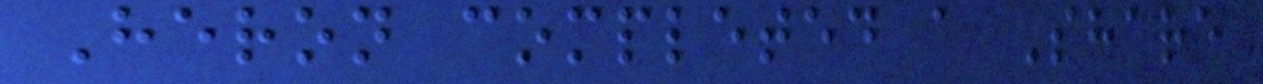Heron completed a Share
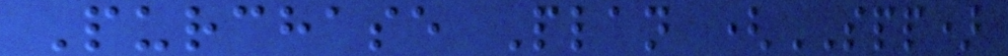Purchase Plan (SPP)
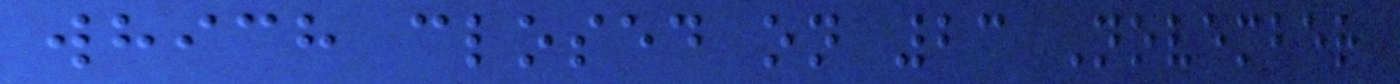which closed on 23 November
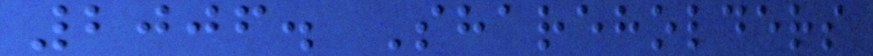2006. Shareholders
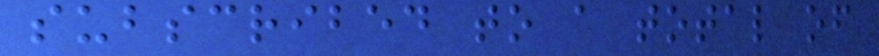subscribed to a total of
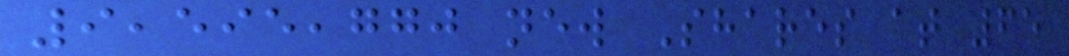9,595,770 new Shares at 65
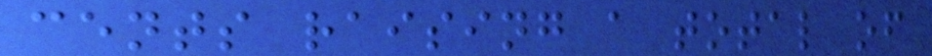cents raising a total of
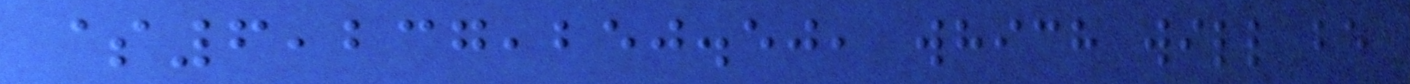$6,237,250.50, which will be
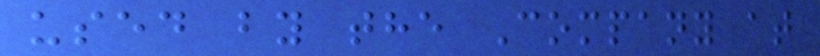used by the Company at
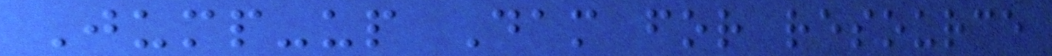Jump-up Dam for resource
